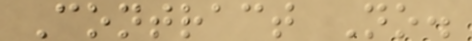Contract No.
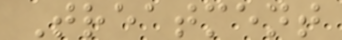Treatment
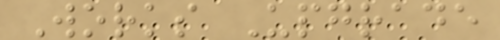Works Upgrade
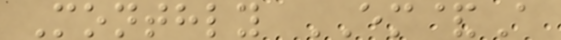Monthly EM&A
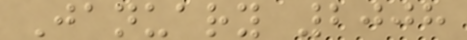January 2008
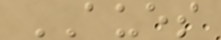AUES
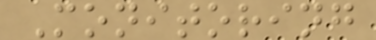Monitoring
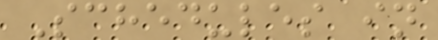Schedules in
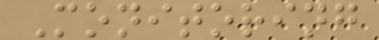Monitoring
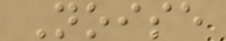Noise
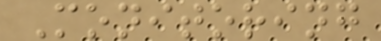Monitoring
